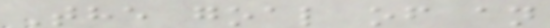The goal of an
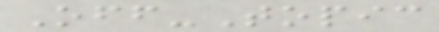Off-Topic
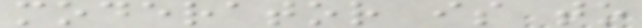moderator is to
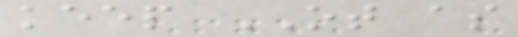keep OT as
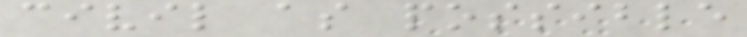civil as possible
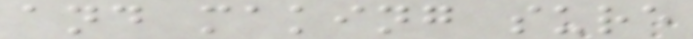and making sure
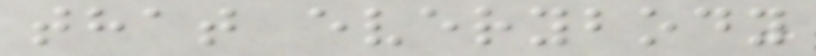that everybody
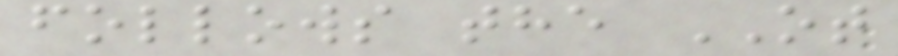follows the OT
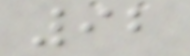92
